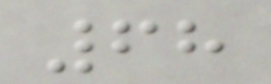68
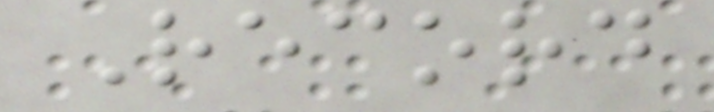Record
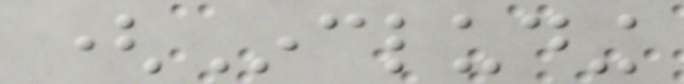(Including
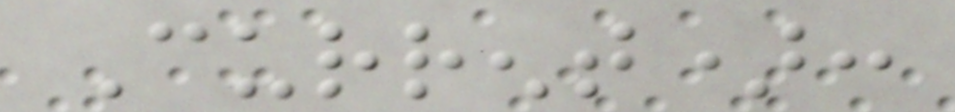Current):
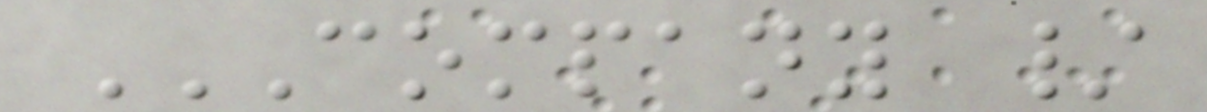COMPANY /
